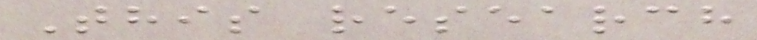This research
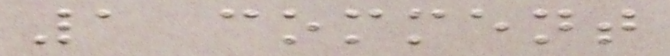1 comment
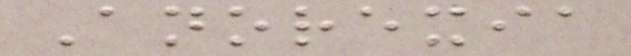Anorexia
